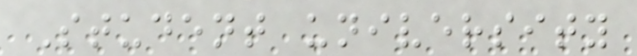Student university
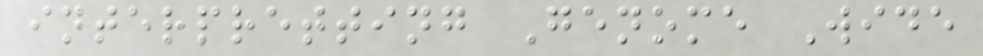interpretting Genome Wide
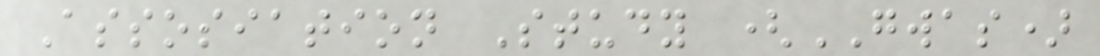Assosiation Study (GWAS)
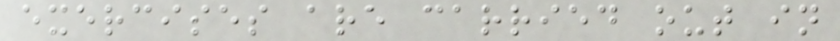exercises are carried out in
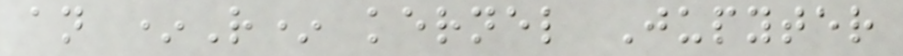an *R* kernel Jupyter
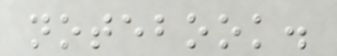notebook.
